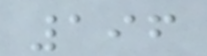196
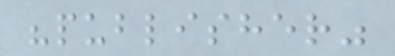"publisher"
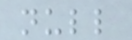null
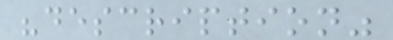"description"
